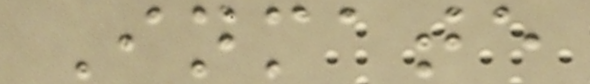Inmate
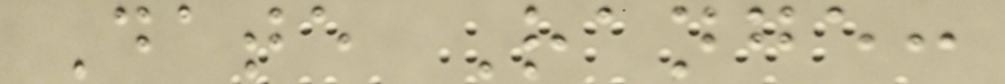Date Range:
